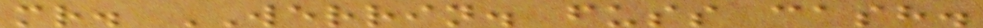mr. WERRIN. fuss cash.
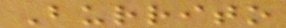Burrito
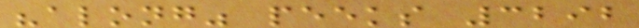"along" peeks 3292
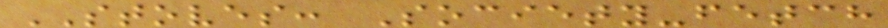STOVES: Society-fetch
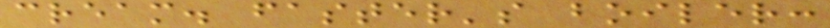cream. faster's boiler:
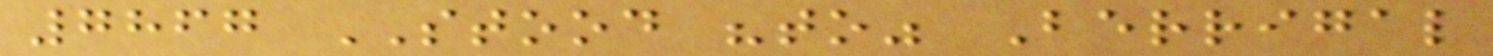7867 STOOD "to" Berrigal
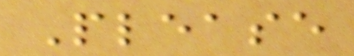Please
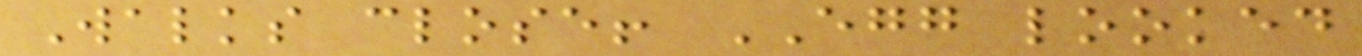Walks close! EGG looked
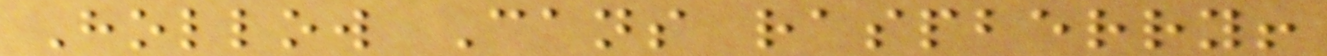Hollow Cans raspberry!
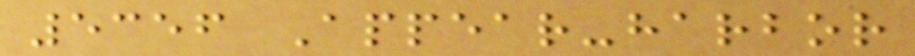5356 Appear-harbor
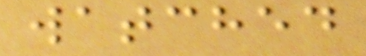watched
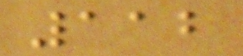112
